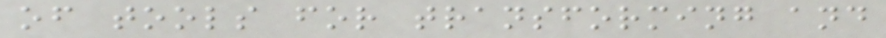of tools for transforming and
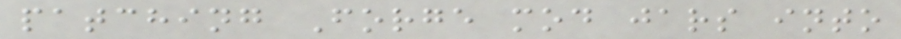patching Forge mod jars into
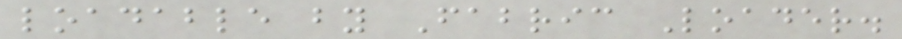loadable by Fabric Loader.
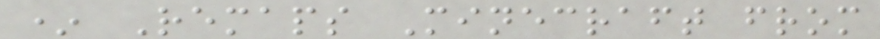* Remaps Minecraft from
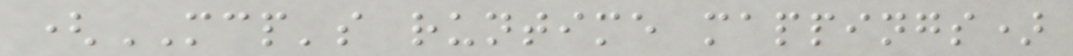(MCP's runtime mappings)
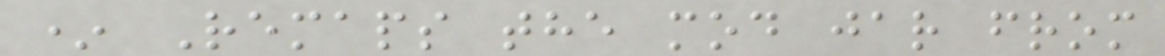* Remaps the mod jar from
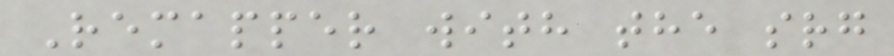Remapper with the srg
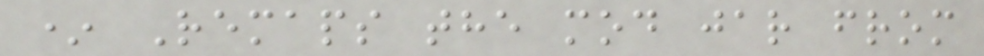* Remaps the mod jar from
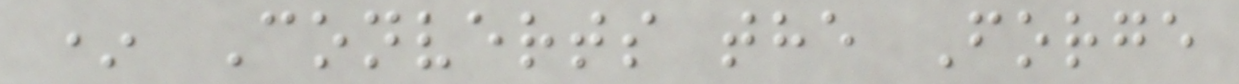* Converts the Forge
